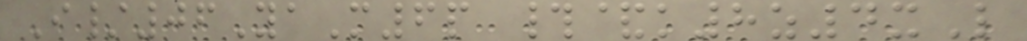I/06YaM6p #&k8z4xL
